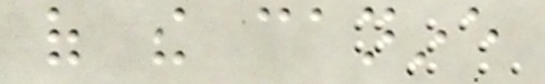of the canine
